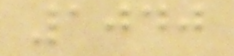1040
